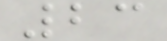23
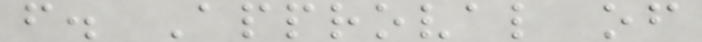f. Approval of
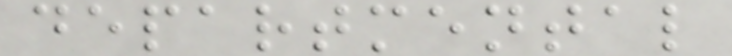departmental
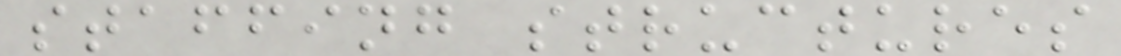staffing structures
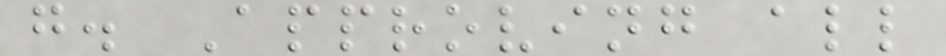g. Approving all
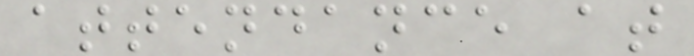attendance at
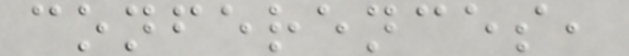conferences,
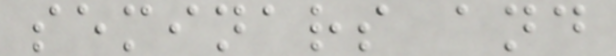seminars and
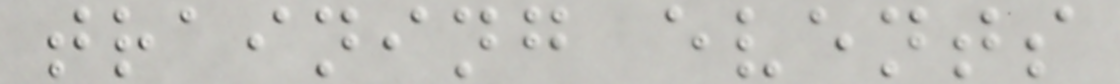training events
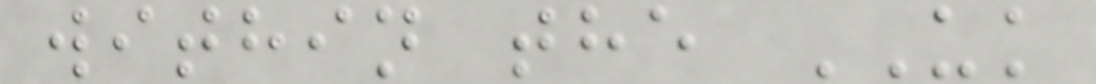within the UK
